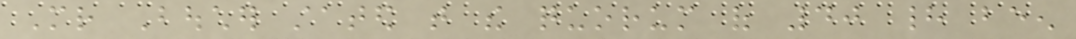Mr Boucher stated that the quorum of 40 had been
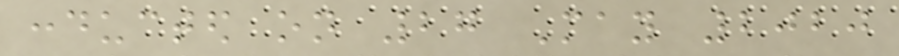conducted on 27 May 2020
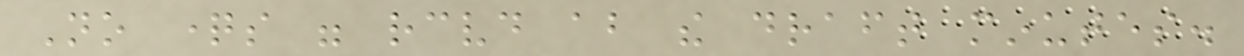No questions were received about the draft minutes.
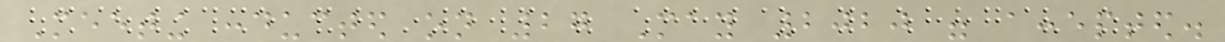Meeting conducted on 27 May 2020 were accepted.
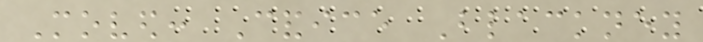Moved: Candice Blackney
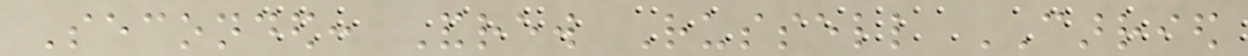Seconded: Andrew Russell CARRIED
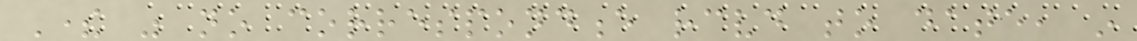There was no correspondence received to date, in
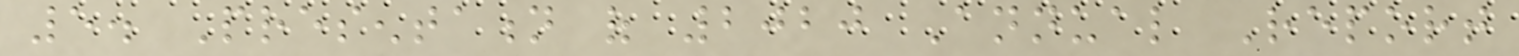5. Presentation of 2020 Annual Report
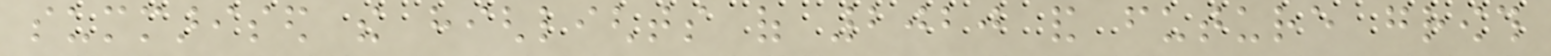summarised the highlights of 2020 and future growth
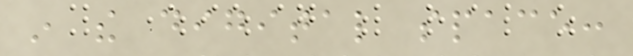in the digital space:
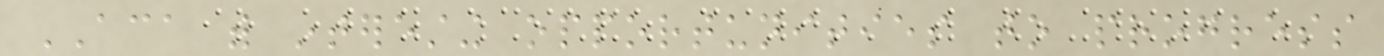ACA with interesting opportunities to progress
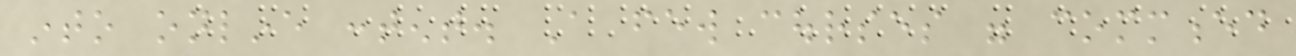into online content. A few courses were commenced
